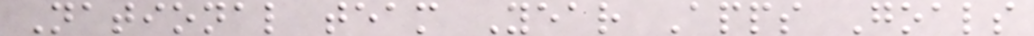National team Year Apps Goals
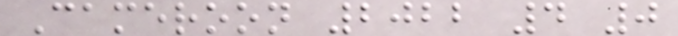Cameroon 2022 4 0
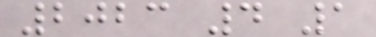2023 4 1
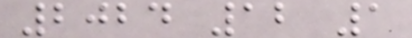2024 12 1
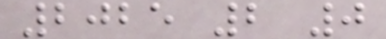2025 2 0
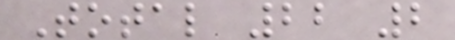Total 22 2
